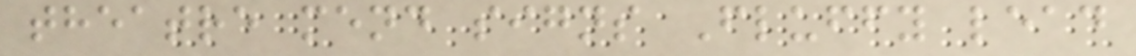theatre mend signs Fluffy lead
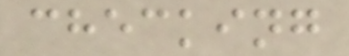checking
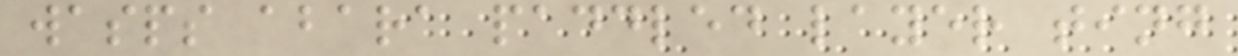wasps abara paddled layer ting
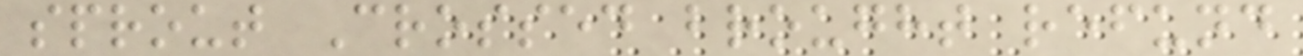sprout Crossed brought refund
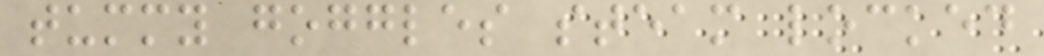tummy goggles steam locked
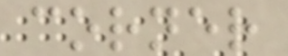corner
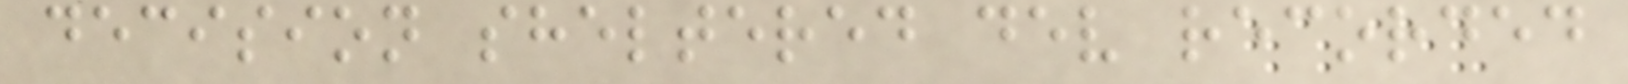decision sheltered dev recorded
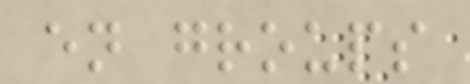en groups
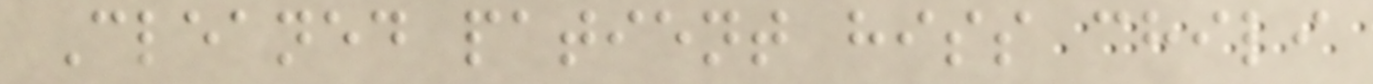Cleaned patient hiss chili
